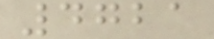4721
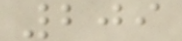209
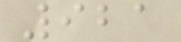921
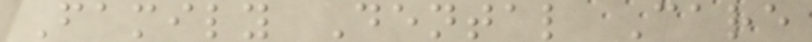Family Dental Care
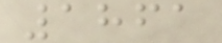1861
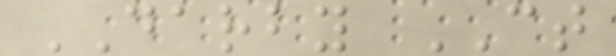DARBY CT
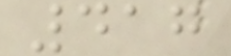417
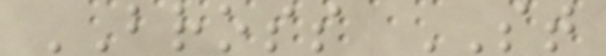BROSS ST
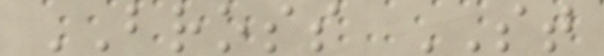BROSS ST
